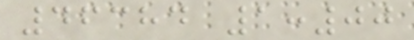46384 1:00
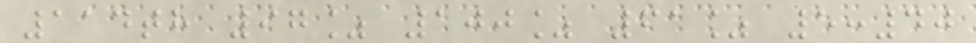114th 97% 100% 61% 5:40
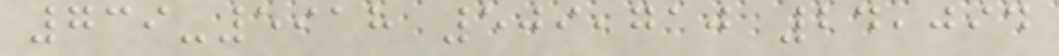739-5918 509,710 24,094
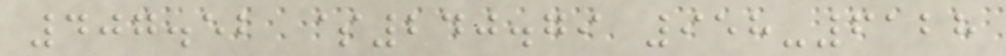407.52 $240.79 958-6128
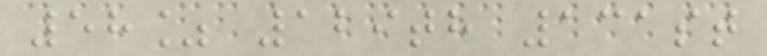58% 129th 131st
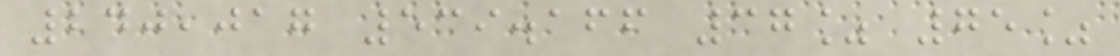240,017 539.166 37% 75%
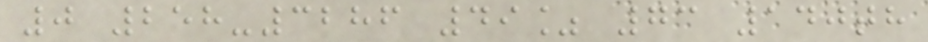0 258-3286 49% 73 140th
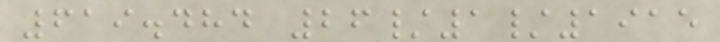619.484 26/1/1915
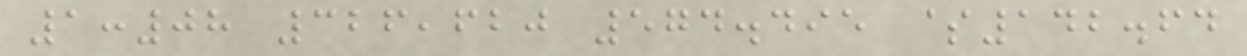1:08 326,620 574.495 $142.64
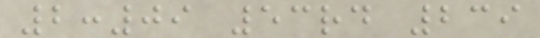2:09 53rd 239
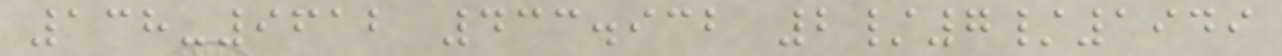138-9612 433.932 2/7/1949
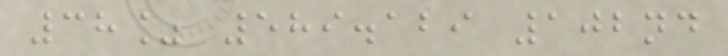38% 589.129 102nd
